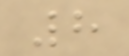8
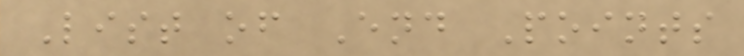List of End Points
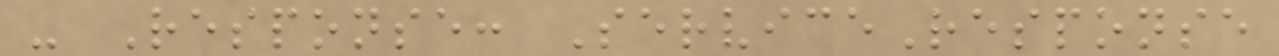- Response: ServiceResponse
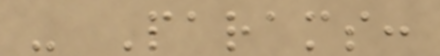- Params:
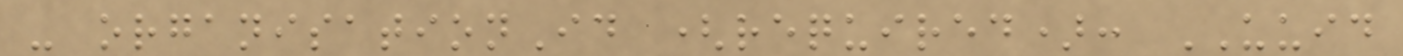- organisationId (required): UUID
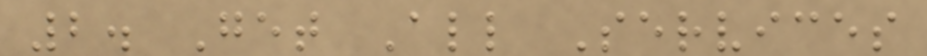2. Get All Services
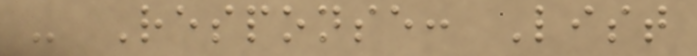- Response: List
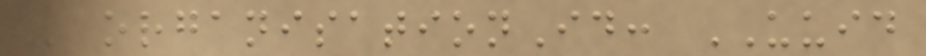- organisationId: UUID
